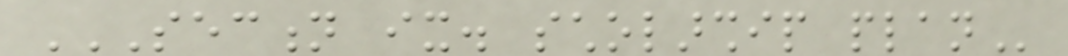SECTION IX. SCHOLARSHIP PLAN
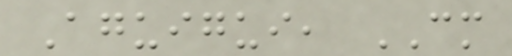Aguigui, CM
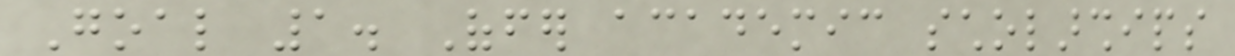Goal 1. Offer academic scholarships
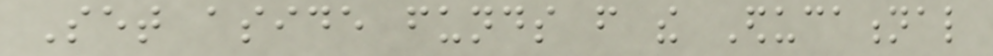Set aside funds from the Educational
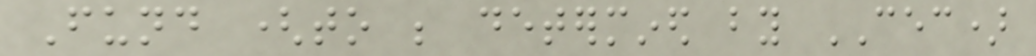Fund (to be determined by CEC)
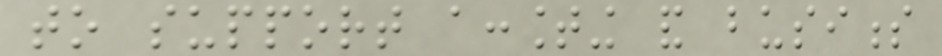to support accounting and business
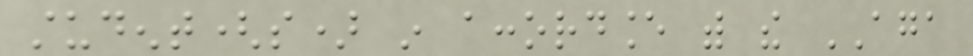student(s) in accordance with the AGA
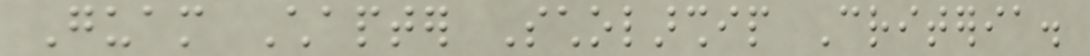Guam Chapter Scholarship Criteria.
